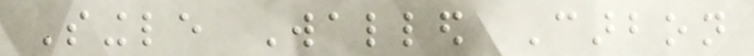Single Walled Carbon
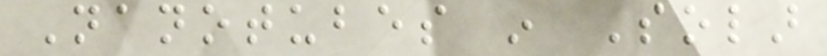Nanotubes in Solar
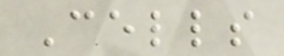Cells
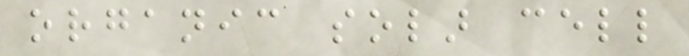organic solar cell
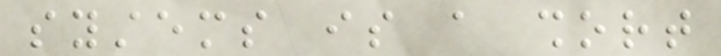systems is a short
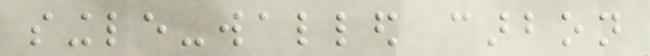single-walled carbon
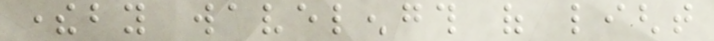thereby wavelength of light
